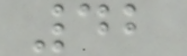42
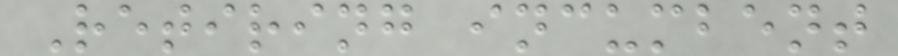Retiring incumbent
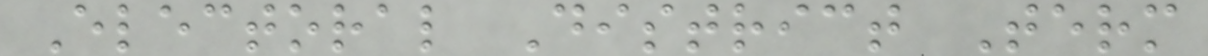Electoral District Term
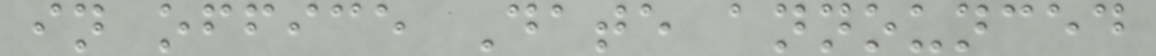in office Date announced
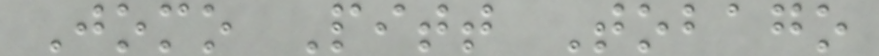Jomo Pitt Tobago
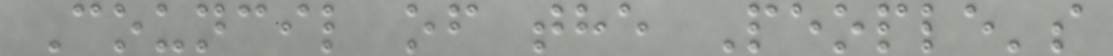Council of the People's
